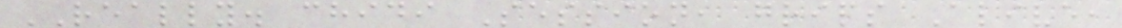REALLY. chidi Session, grips Alive,
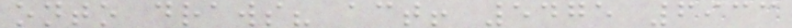onto draws? act! 5475 6933
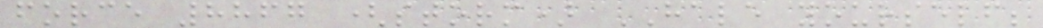force 8867 (storm) HALE yourself;
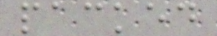packed
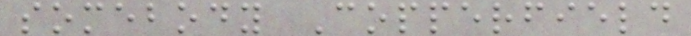somebody Copperfield
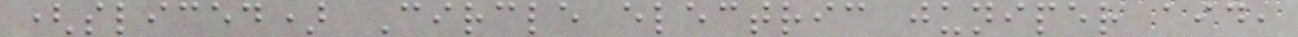(sliced) Circle electric juniper aid,
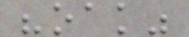"oak"
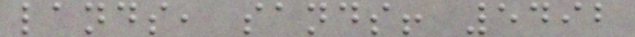lands, sands! 5492
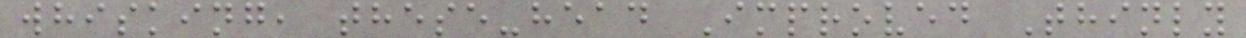whisking, these-head Improved Thinly
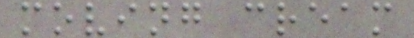moving cream
